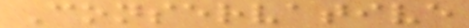Conservative
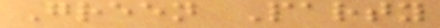Green Party
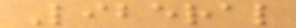Liberal
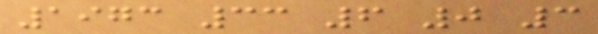1973 33 6 0 3
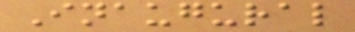Inaugural
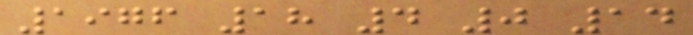1976 18 4 0 14
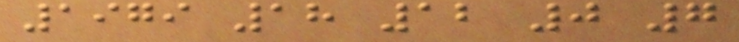1979 18 12 0 7
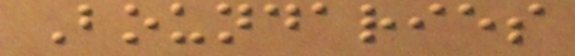Boundaries
